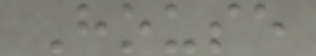House
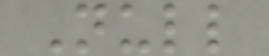Null
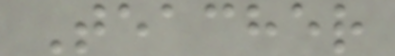Teacher
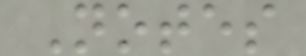Notes
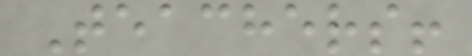Teachers!
